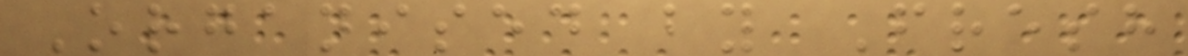Organised by Fresh
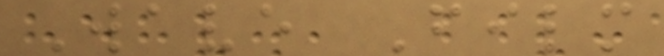Wave Film
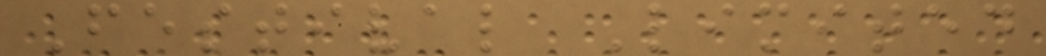Festival Limited
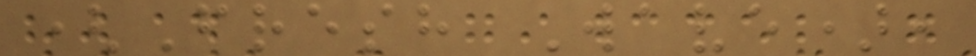(Fresh Wave),
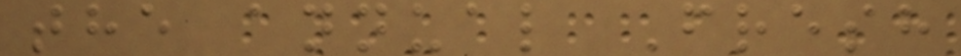the annual Fresh
